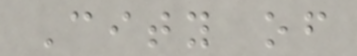City of
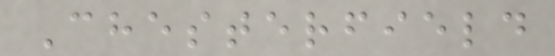Chesterfield
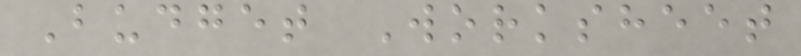Budget Worksheet
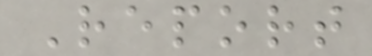Report
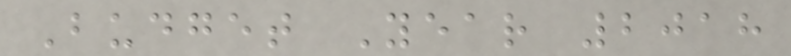Budget Year 2018
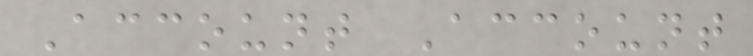Account Account
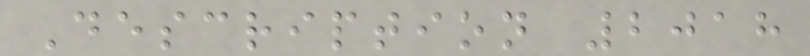Description 2018
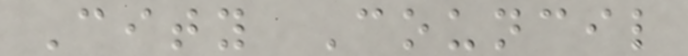City Council
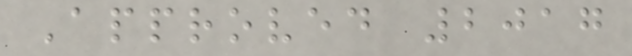Approved 2017
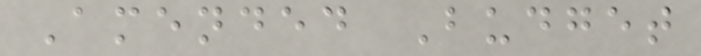Amended Budget
